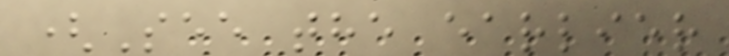(See the earlier
